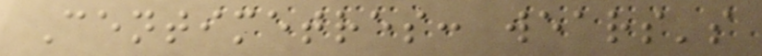Centimetres: wears's
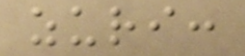zuri:
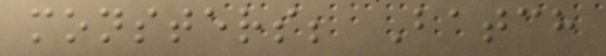monsters; Batch
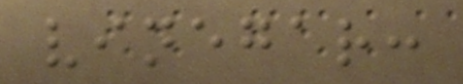vinegar:
